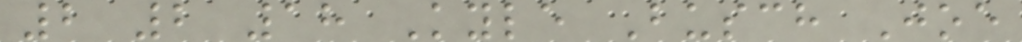2 2 18 Kyle Busch Joe
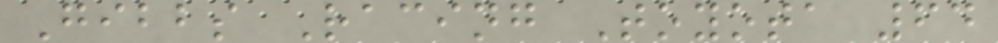Gibbs Racing Toyota 64
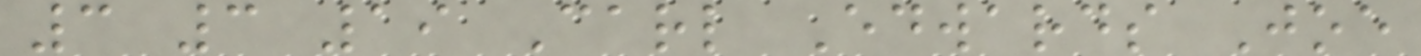3 3 19 Carl Edwards Joe
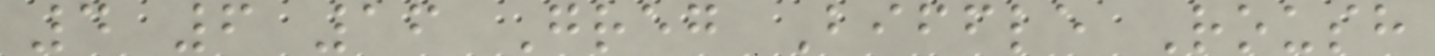4 6 16 Greg Biffle Roush
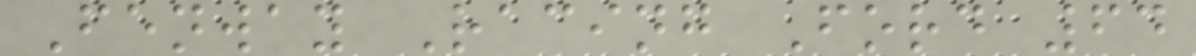Fenway Racing Ford 64
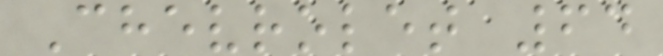Chevrolet 64
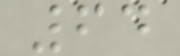64
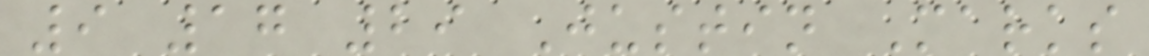9 17 29 Justin Marks
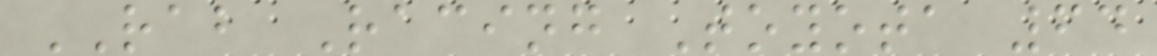RAB Racing Toyota 64
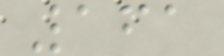161
